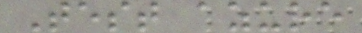Test azure
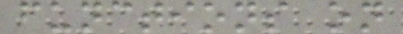functions on
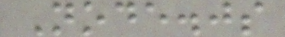Node.js
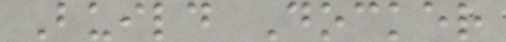Build Docker
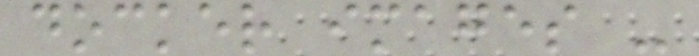docker images -
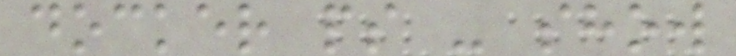docker ps - show
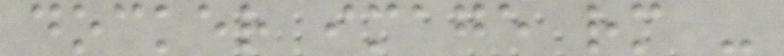docker image rm -
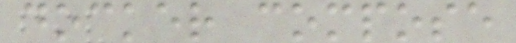docker compose
